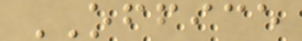OFFICE
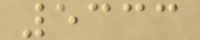5333
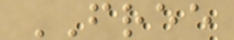FREE
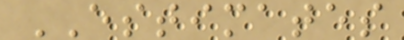ESTIMATES
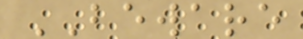BEWARE
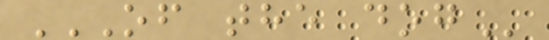OF THE DOG
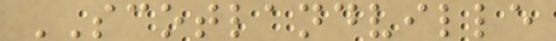SCOTLANDVILLE
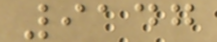9147
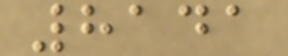8141
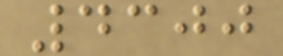4300
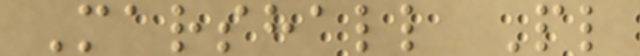Marshall Pl
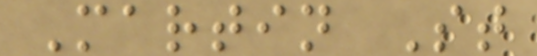Martin St
